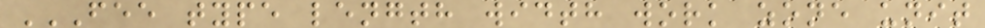FEE TYPE LENGTH WIDTH WORK ZONE UNIT
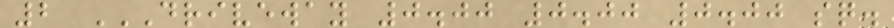2 DRIVEWAY 0.00 0.00 0.00 SQ.
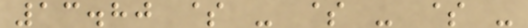13.80 $ - $ - $ -
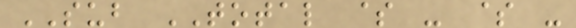SUB TOTAL $ - $ -
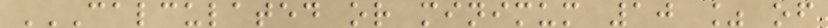CALCULATED OR MINIMUM 10 % OF
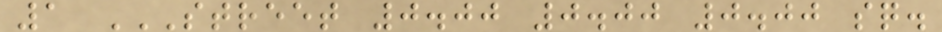1 STREET 0.00 0.00 0.00 SQ.
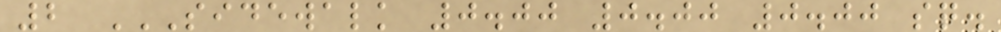2 SIDEWALK 0.00 0.00 0.00 SQ.
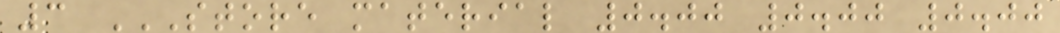3 STORE MATERIAL 0.00 0.00 0.00
